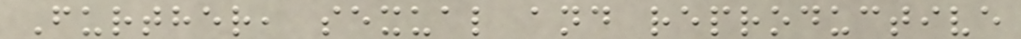Further, sexual and reproductive
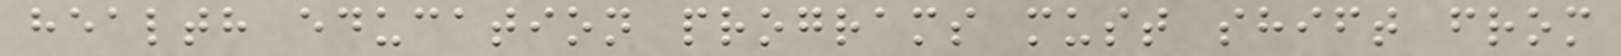health education programs must shift from
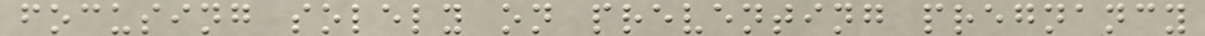focusing solely on preventing pregnancy
